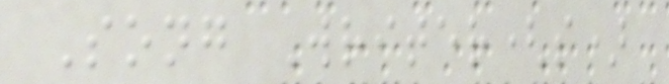Song Writer(s)
